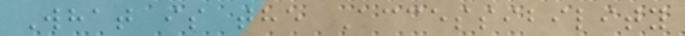What is the Accessibility
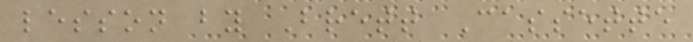lesson by Brett Cassette
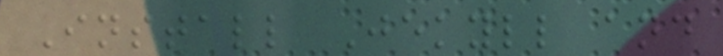Install Jekyll and
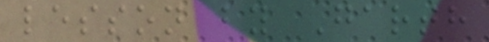lesson by Garth
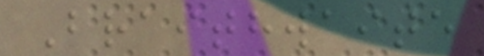Braithwaite
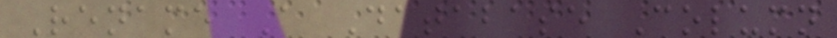Rename A Database Column
